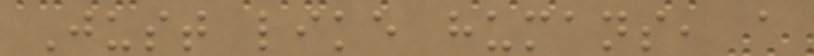Just like humans, a
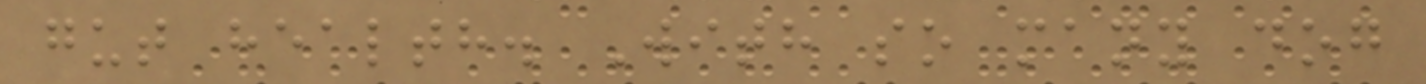gut health. With so many dog
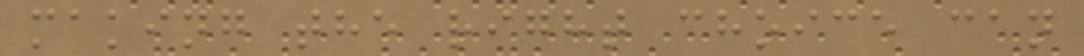making the right choice can
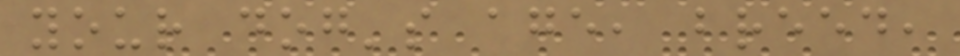your dog's age, breed,
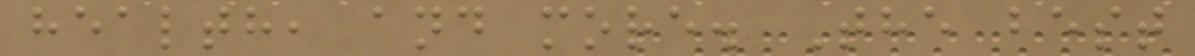health, and more. The best
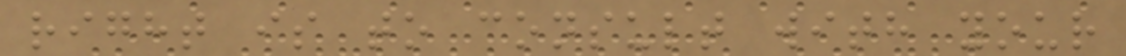right is to consult with your
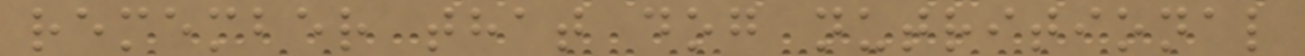remember that dog nutritional
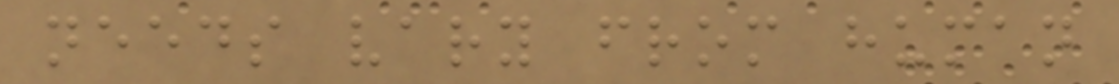needs vary from human
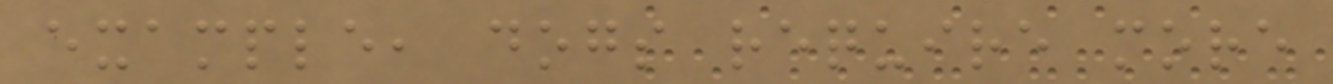example, dogs require more
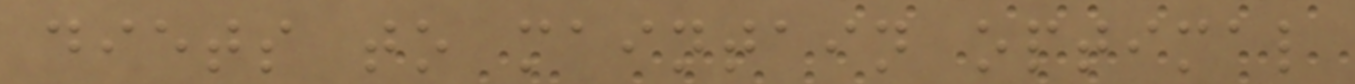diets to maintain optimal
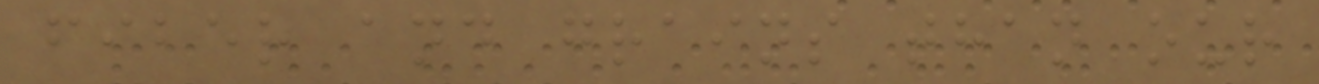fiber and grains than our
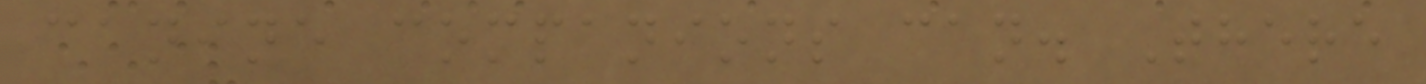canine companions can. There
